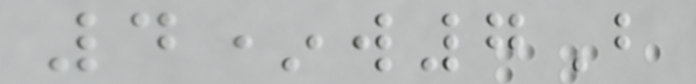4*w7B
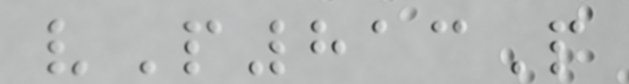vP813P
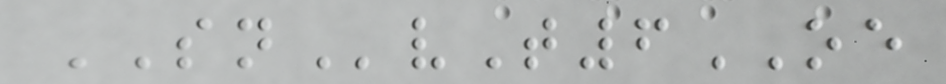SNvT6OE
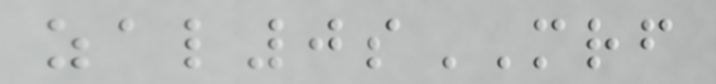zal0sMRF
